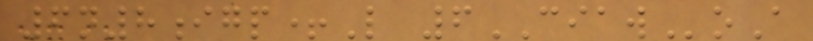6n8igp+L 6CIAWoA
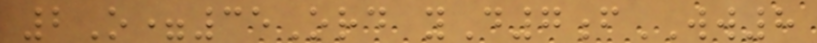2O=35Ord yD7fWW8
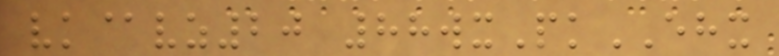vk@vz20 88wxPkEHX
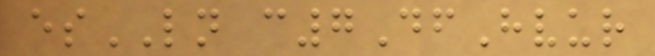esLN c7DfHvur
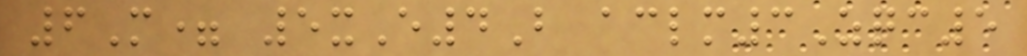6M= 5xE4B aclm3Zqc5
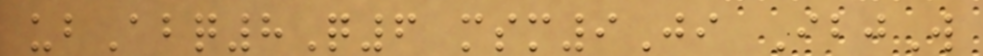ubAbq8Q6 msm9Ji IbjW
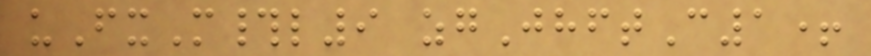uFxM#l9 zgJhftC1+
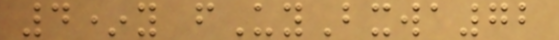4*y fUyBxwa72
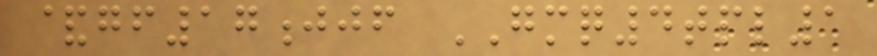&gf17jjf GMQ4tpl1
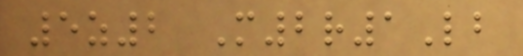5z2 M2r1Lb
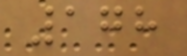178
